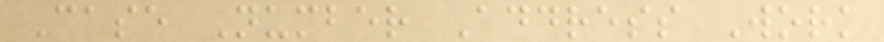Case Number Address Work
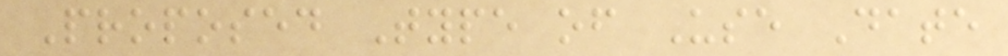Proposed Type of Use Date
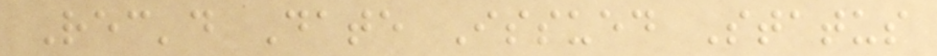Rec'd Date Issued Status
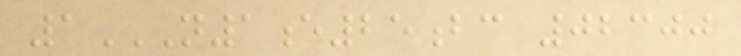1N1E25BC 02300
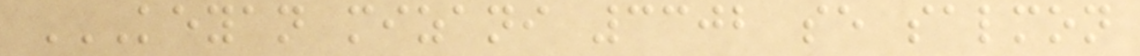KEYAN MIZANI 3302 SE SALMON
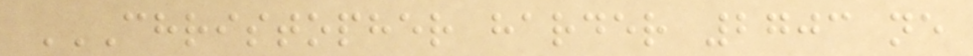CHRISTOPHER HARDER 2703 NE
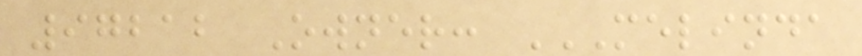97212 Owner: MELINDA
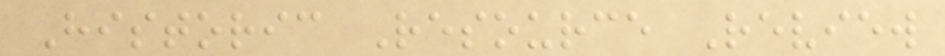Historic Resource Review
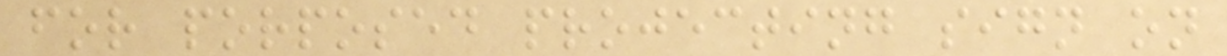for porposed projecting sign on
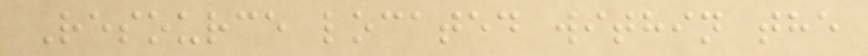Resource located within the
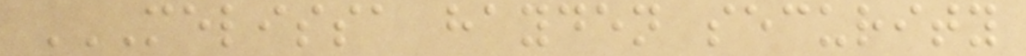MELISSA HAYDEN SECURITY
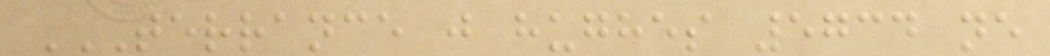TERRANCE J HUGHES 5734 NE
